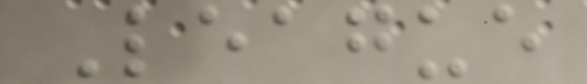League
